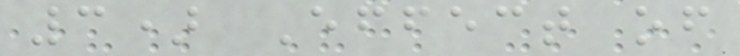3) Effect of
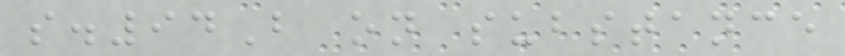s.94B on substance
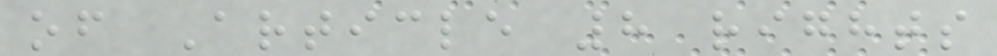of Article 8 rights
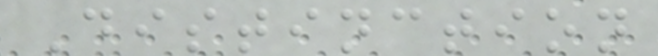Distinction
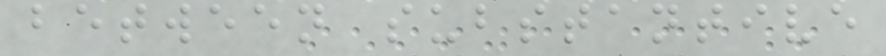between substantive
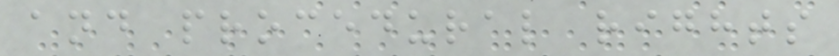and procedural rights
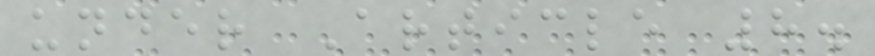under Article 8.
